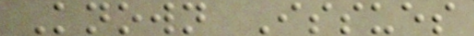Known Issues
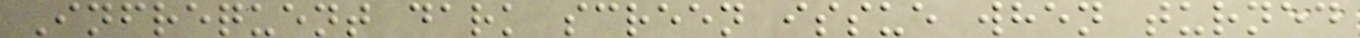Infrequent dark screen issue when turned
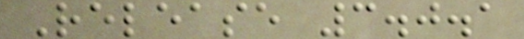Release 3.0.1
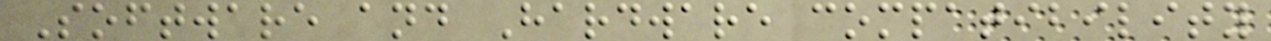Software and Hardware compatibility
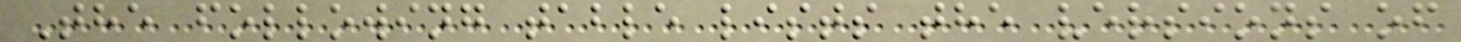The following table lists the versions of
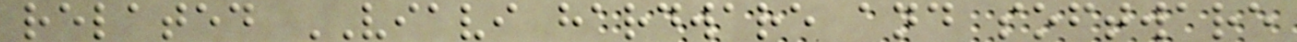related VIAVI hardware and software
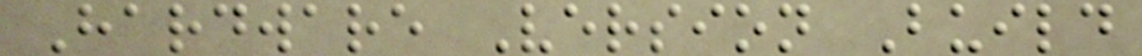Hardware Version Build
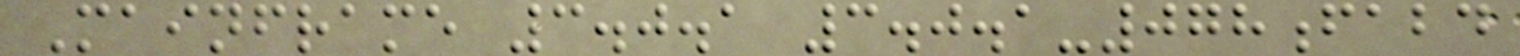Mainframe 3.0.1 3.0.1-078fabd
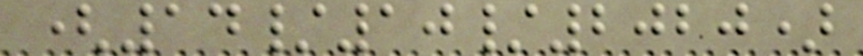(14/10/2020)
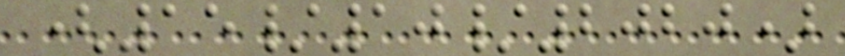(15/10/2020)
